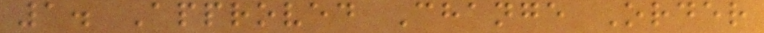1. Approved Change Order
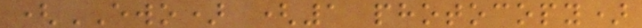(EWO) (1 photocopy)
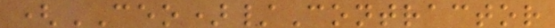(CEO)/Contractor
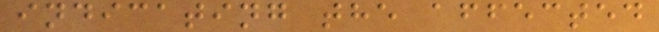indicating the affected
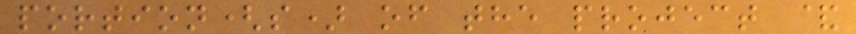portion(s) of the project &
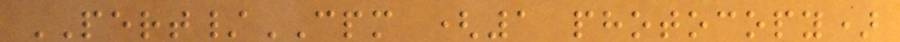PERT/CPM (1 photocopy)
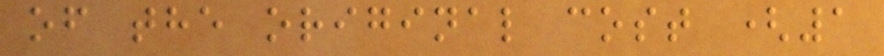of the original cost (1
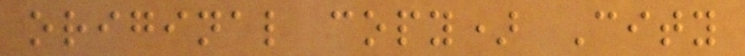original copy) City
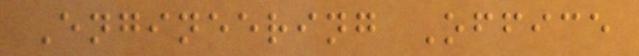Engineering Office
